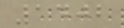1402
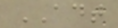ADT
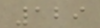129
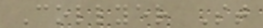Collyer St
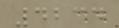4234
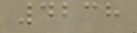4238
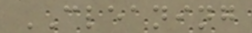CLEANING
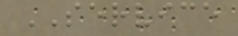SERVICE
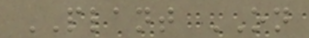PLANT ON
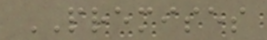PREMISES
